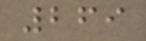269
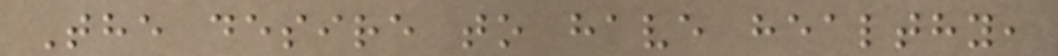The desire to have healthy,
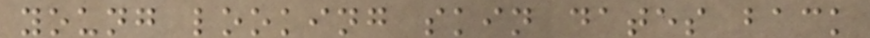young looking skin dates back
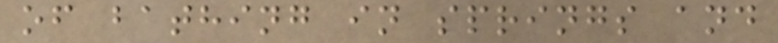of bathing in springs and
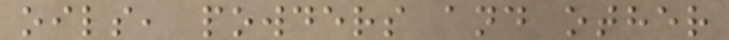oils, powders and other
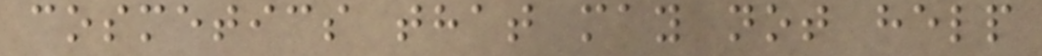cosmetics that may not help
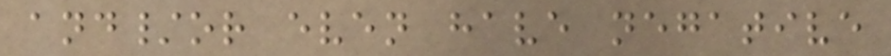and/or even have negative
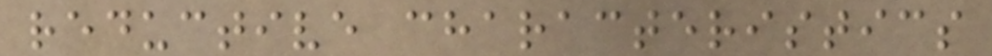reductive characteristics
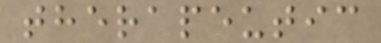therapeutic
